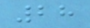28
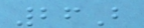26B
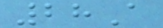28A
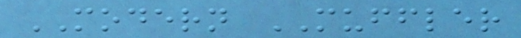MODERN MUFFLER
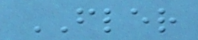FLER
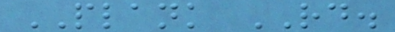PLANK RD.
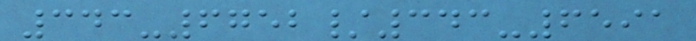343-6752/343-6591
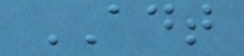ADT
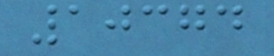10374
